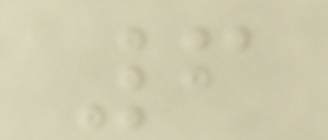6
